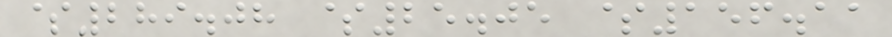$289.08 $25.05 $156.11
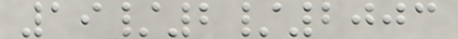19/2/2003
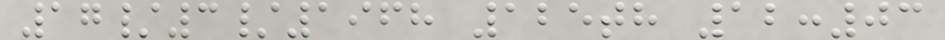17/3/1968 125th 12:03
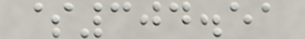$304.51
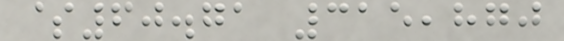$60.71 315,870
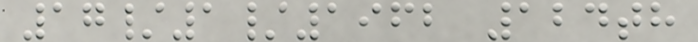17/1/1962 124th
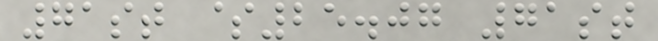71st $25.07 71st
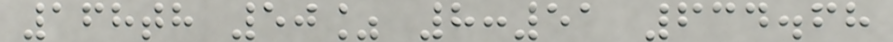168th 50% 8:51 634.68
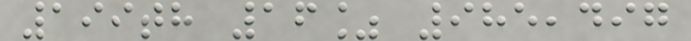199th 16% 985,497
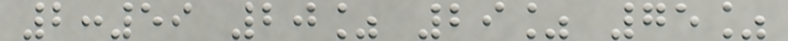2:59 20% 29% 75%
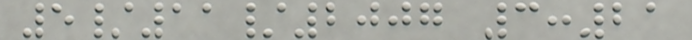5/11/2007 3:21
